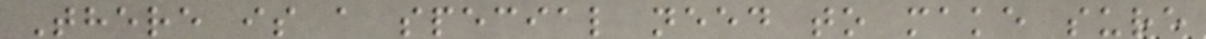There is a special need to make sure
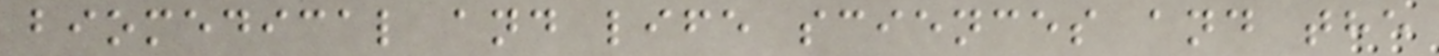biomedical and life sciences and the
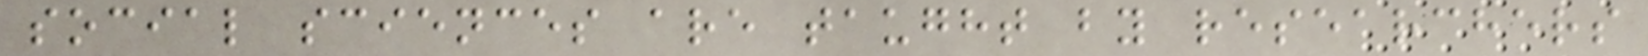social sciences are taught by researchers
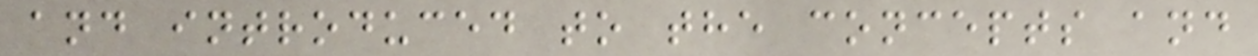and introduced to the concepts and
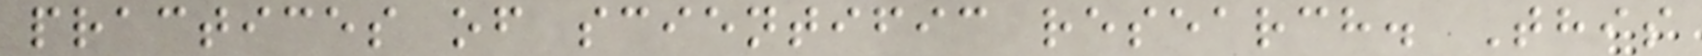practices of scientific research. This
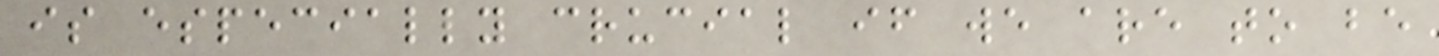is especially crucial if we are to be
